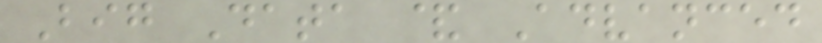Big Data & Advanced
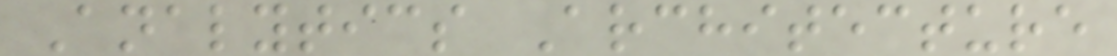Analytics Architecture
